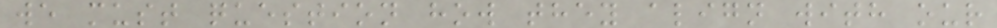we must question how they align with our
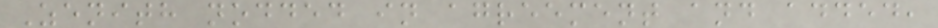Zenith nodded in agreement and added,
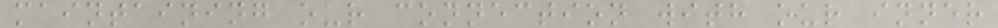maintaining our connection with our inner
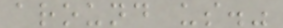around us."
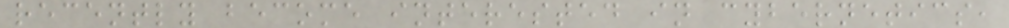recently become interested in cybernetics,
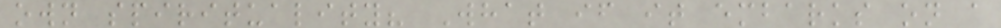own spirituality? What if it embarks on a
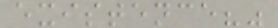existence?"
